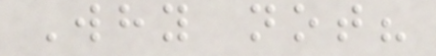Why not?
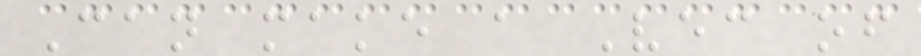Can make a Vec of
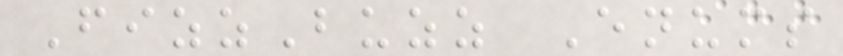FizzBuzz Enums
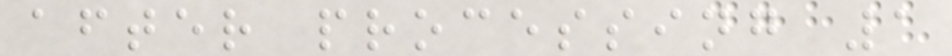after processing 1
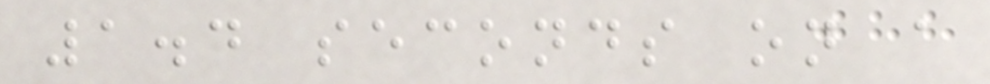1.4 seconds on a
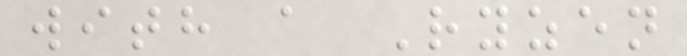with a Ryzen
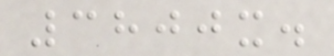3800x.
